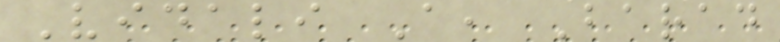Vidali A, Barad
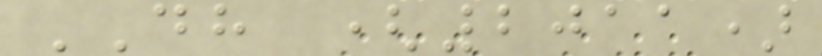DH (2011)
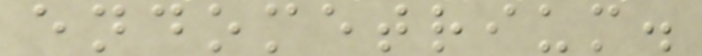endometrium.
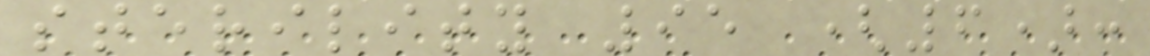sterility 95 (6):
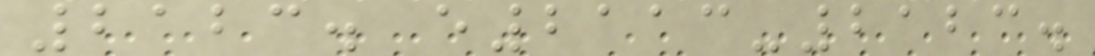2123. e2113-2123.
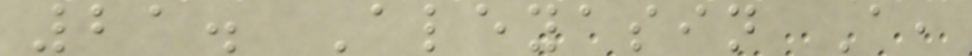21. Aleyasin A,
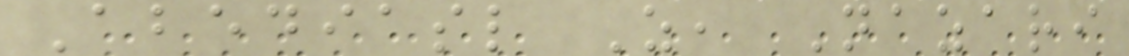Abediasl Z, Nazari
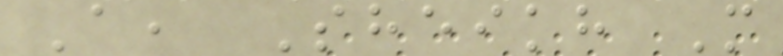A, Sheikh M
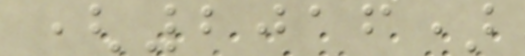(2016)
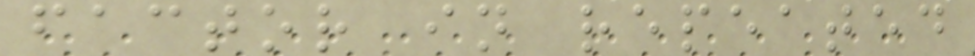factor in repeated
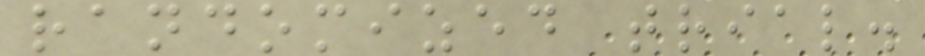randomized trial.
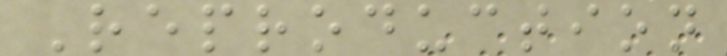Reproduction
